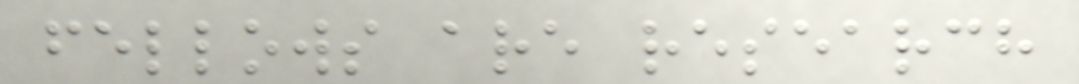fellows are research
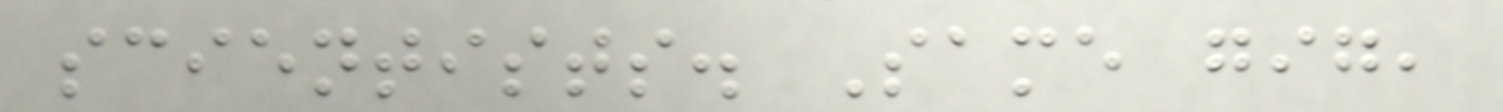scientists. Same gig,
